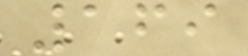169
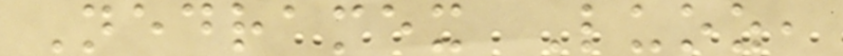Nedramex Luoz,
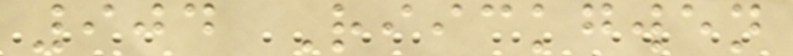904 Riickgwen
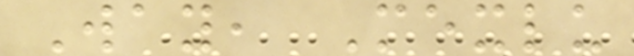Way, Mexlu
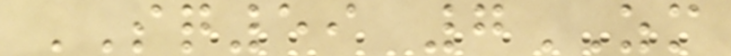SQ59 7ZM
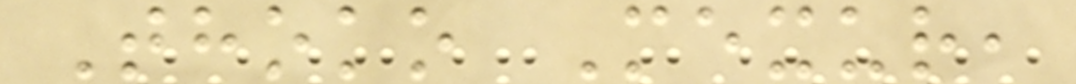Thoko Mexur,
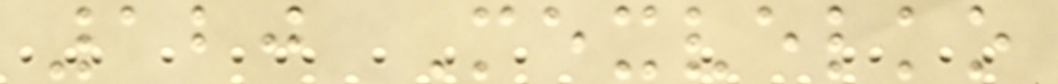120 Mexvelko
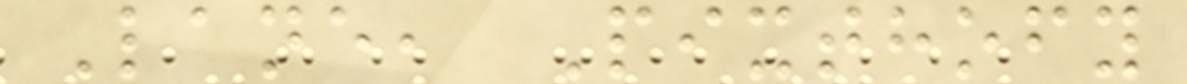Lane, Pixthofy
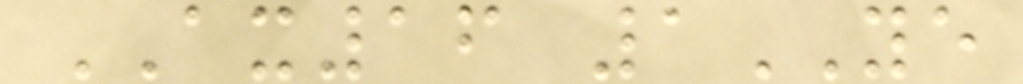AX16 1YE
